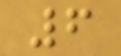6
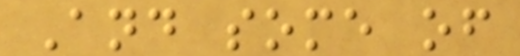And some of
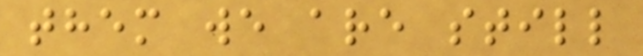them we are still
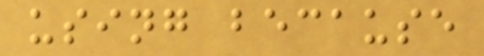using because
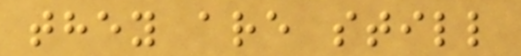they are still
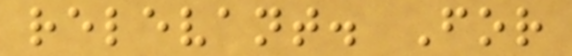relevant. For
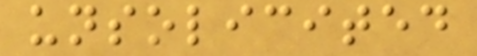unsolicited
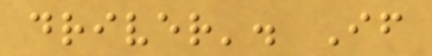driver'. If
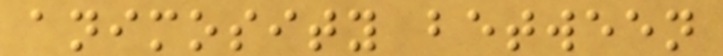animosity between
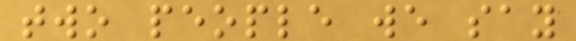two people we say
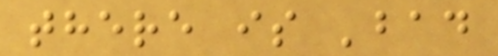there is 'bad
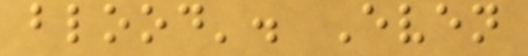blood'. Even
